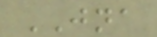JNA
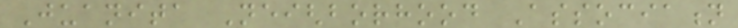Juanita Neighborhood Association
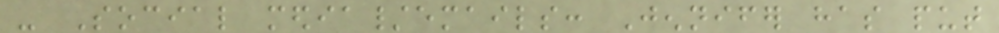- Social media/emails: Jennifer has put
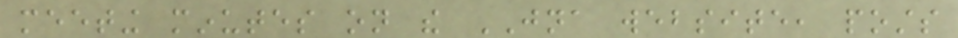meeting minutes on the JNA website, posts
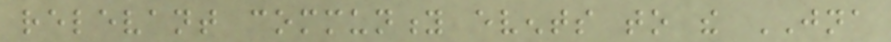relevant community events to the JNA
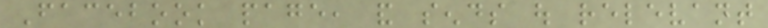Facebook page, and sends out relevant
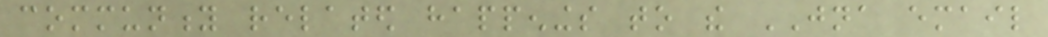community related happenings to the JNA email
